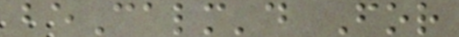beCalm'd For
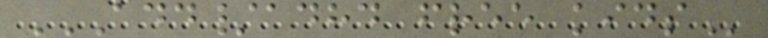ADD/ADHD FREE KIDS
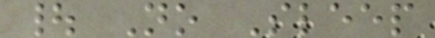| No Sleep
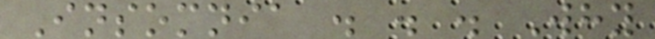Insomnia . . . Why
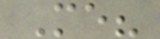Me?
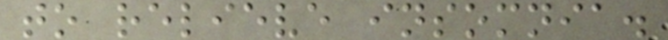to relieve insomnia.
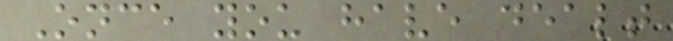Once you have dealt
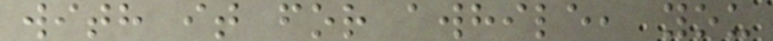with it for awhile, you
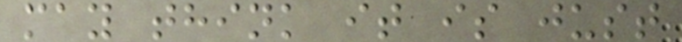may think it is just
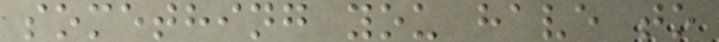something you have to
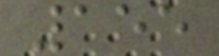155
